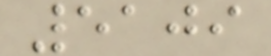5109
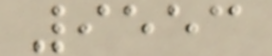9553
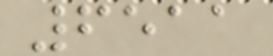6511
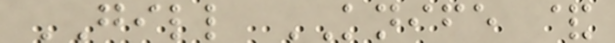GILL KNIFE &
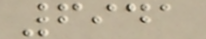6941
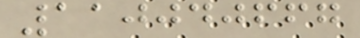110040667
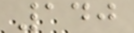140
